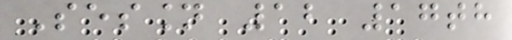Session 12 17th
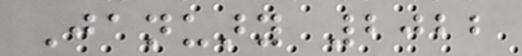January 2022
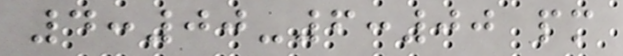4:00-6:00 pm
